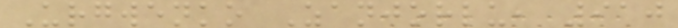Urgwenko Zanjorlu, 910
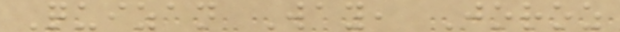Quizan Way, Joroz
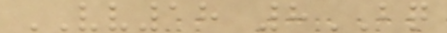VV18 8BQ
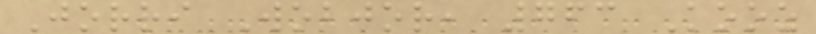Jorri Wobjor, 763 Kooz
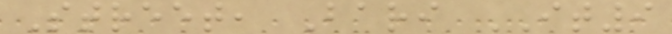Street, Bari IT9
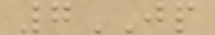7JP
